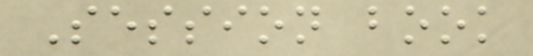Session book
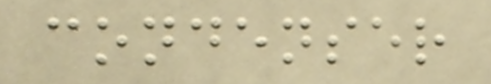condenser
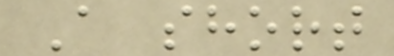A short
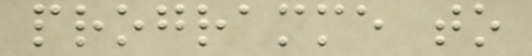programme to
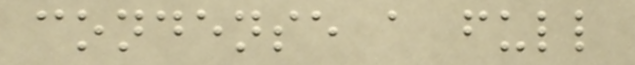condense a full
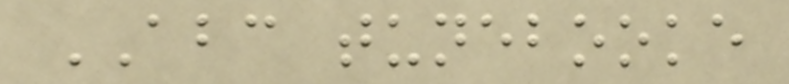ABC tunebooke
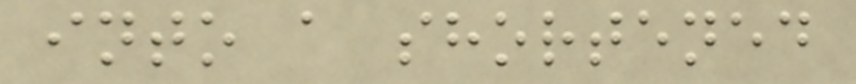into a shortened
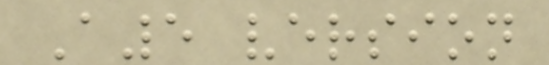A5 version
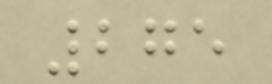275
